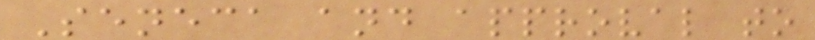Seneca and approval to
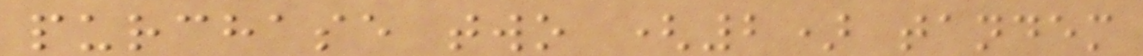purchase two (2) tandem
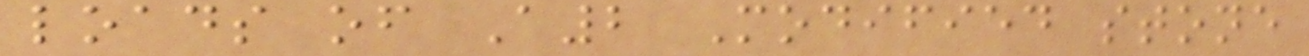loads of A2 Modified stone
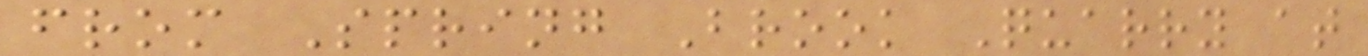from Spring Brook Quarry at
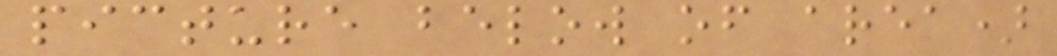picture below of area)
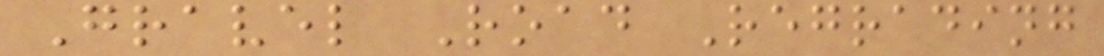Gravel Road Regrading
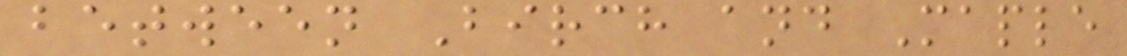between Birch and Maple
